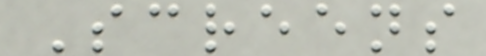Screens
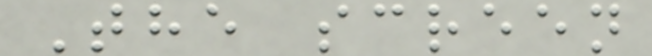The screen
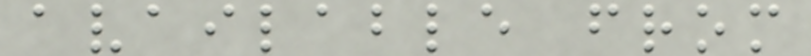available from
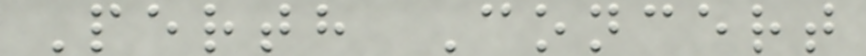Perth Concert
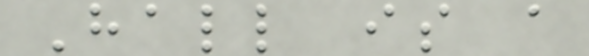Hall is a
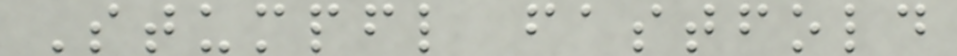Stumpfl fastfold
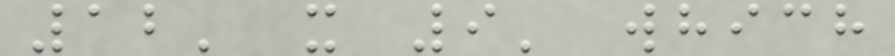12' x 9' which
